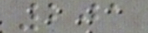201
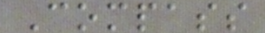Compass
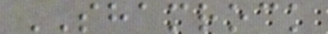SHAMROCK
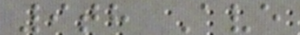9th Ave
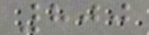800
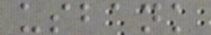usbank
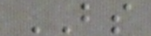BS
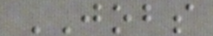JOBS
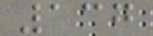137
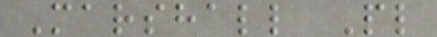Marshall Pl
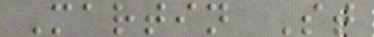Martin St
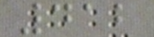412
